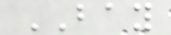BAY
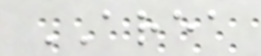AREA
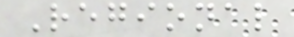Regional
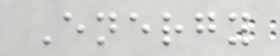Energy
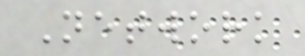Network
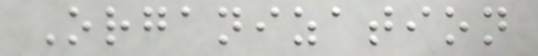Organization
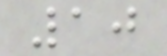10
